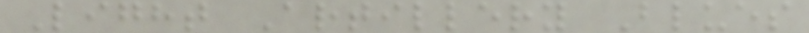Light Artillery Blues
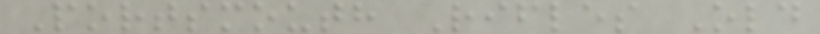Portsmouth Rifles Old
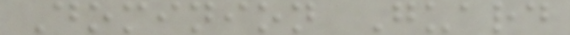Dominion Guard
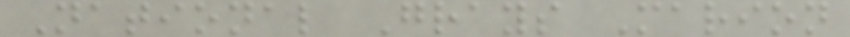National Grays Marion
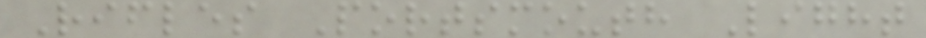Rifles Portsmouth Light
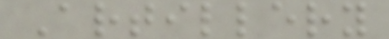Artillery
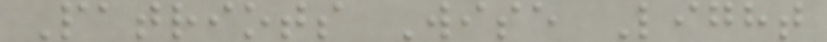Patriots Wise Light
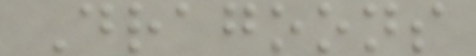Dragoons
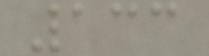133
